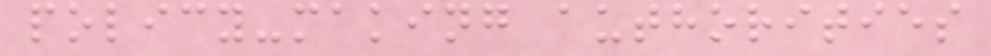policy-making authorities
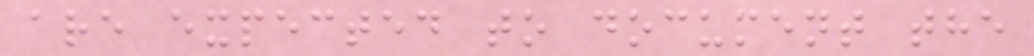are expected to document the
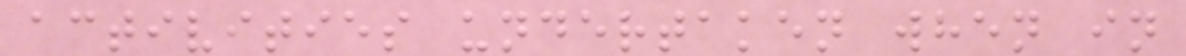activities undertaken when in
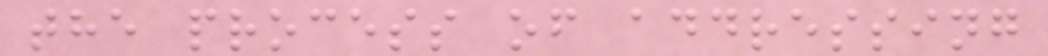the process of addressing
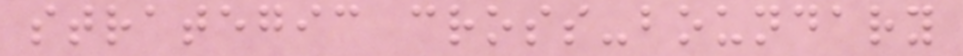strategic cross-boundary
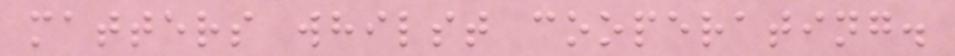matters whilst cooperating.
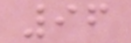96
